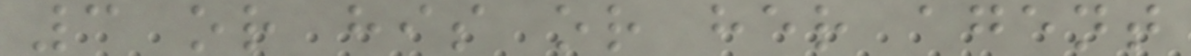3 or his or her agent
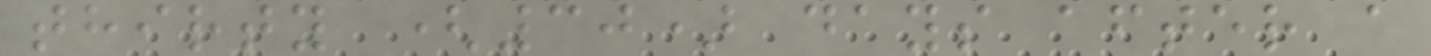thirty (30) days after a
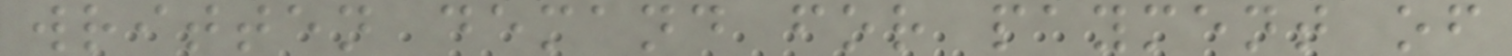written demand for payment of
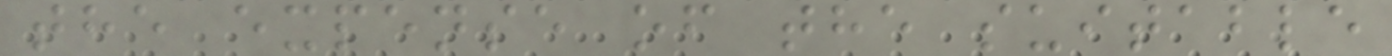the expense of the suitable
